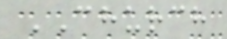CHURCH
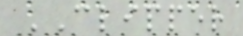CLIPPER
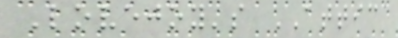Lovejoy's ATTIC
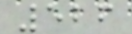526
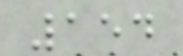154
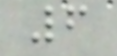6
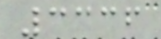3336
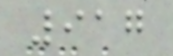917
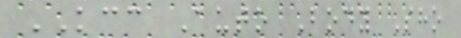KCC Auto Body Sho
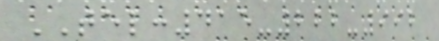TEL:415-222-992
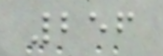256
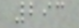293
